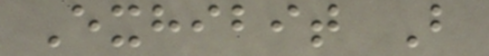Exhibit B
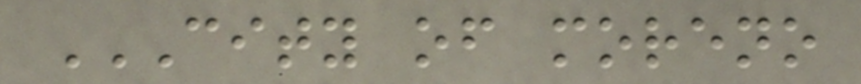CITY OF MORENO
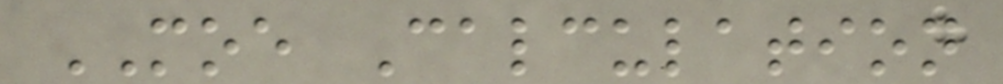MOE Calculation
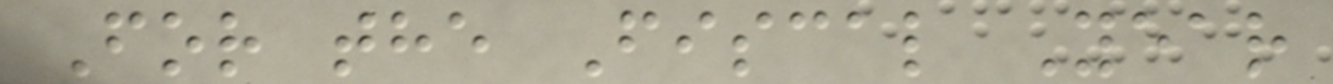For the Fiscal Year
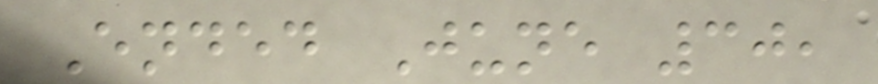Ended June 30,
